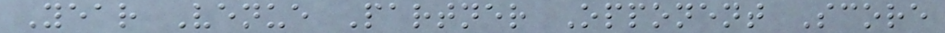Year Venue Partner Opponent Score
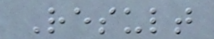Result
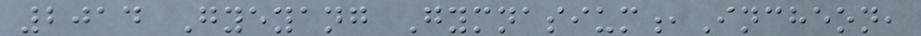2014 Gyeyang Gymnasium,Incheon,
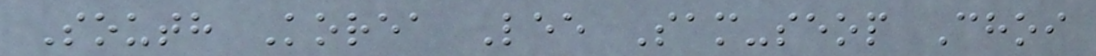South Korea Lee Sam-seop Choi
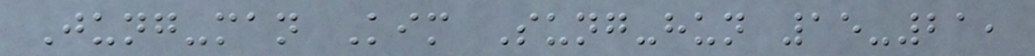Jung-man Kim Sung-hun 15-21,
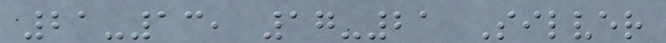21-13, 17-21 Silver
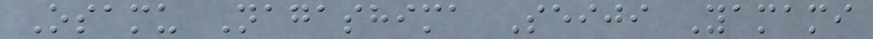Osamu Nagashima Seiji Yamami
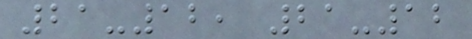21-12, 21-12
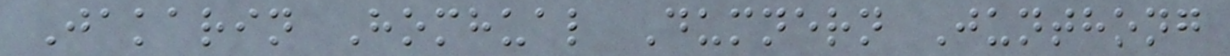Jakarin Homhual Dumnern Junthong
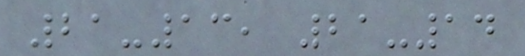21-13, 21-14
